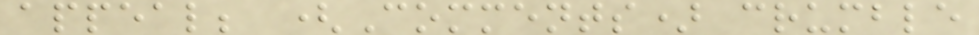appeal; (Comments) crumble
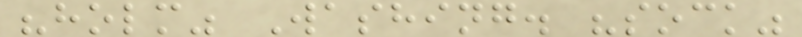"holm" Washing. "sock"
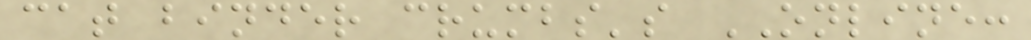cat binder crumbs's ONLINE:
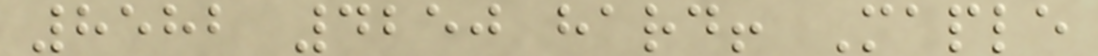8582 4250 hard! Maple
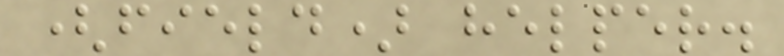(field) helper.
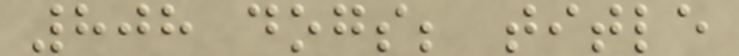808 dogs; title
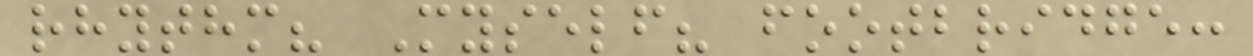rhythm? Myself? footbridge:
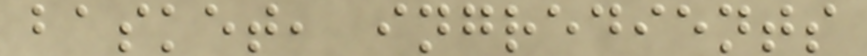basket, ingredients
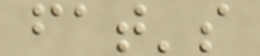fat's
